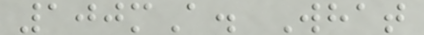100mA. What
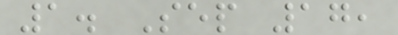1. Sep 17,
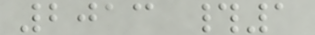2013 #1
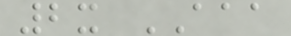2x AAA
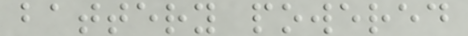battery powered
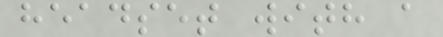headset with a
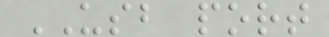USB port
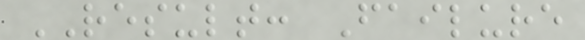RESULT: Failure
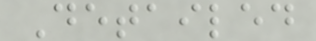Detailed
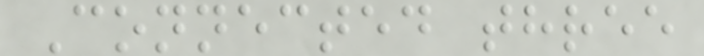Connected three
